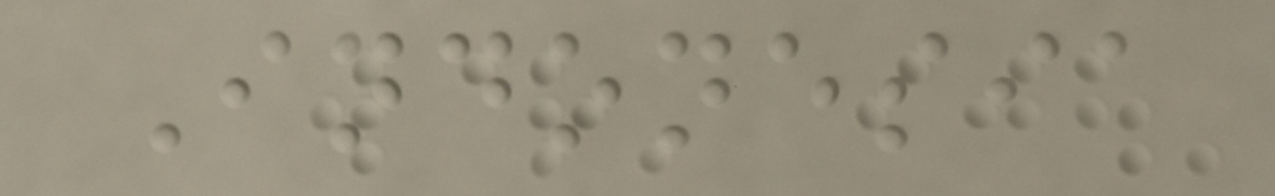Indonesia
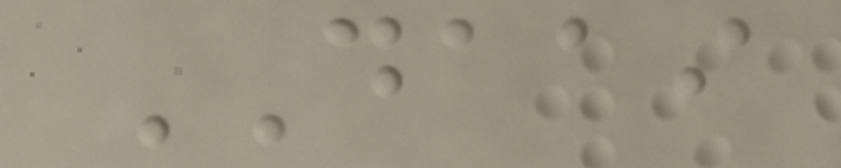DAAI
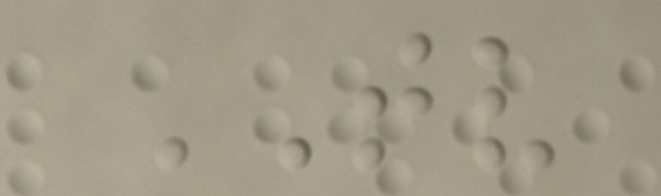TV
